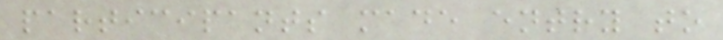participants made entry to
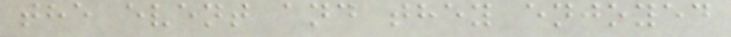the event and they enjoyed
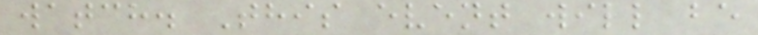watch. This event will be
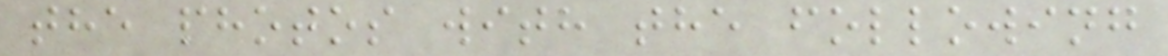the photos with the following
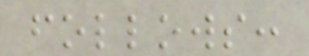follows:
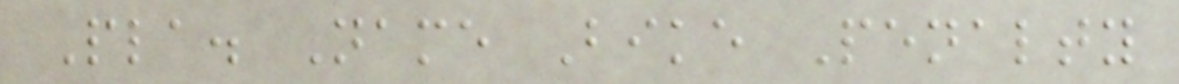Pla. Name Bike Penalty
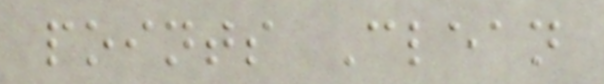points Clean
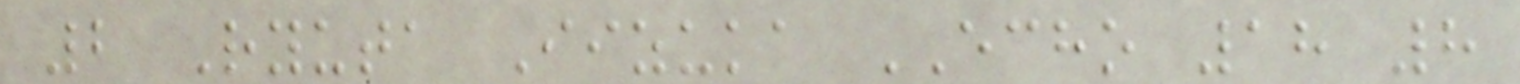2 Ryuta Iizuka ECHO 18 8
